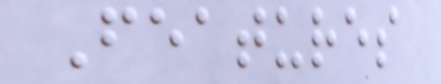Features
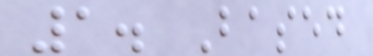1. Based
